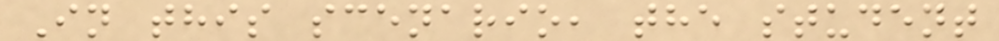In this scenario, the student
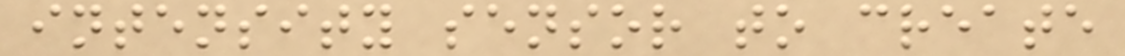intensity sensor to create
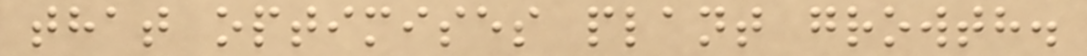that optimises plant growth.
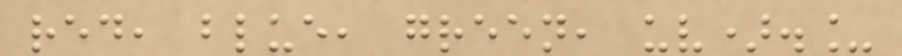red, blue, green, uv)._
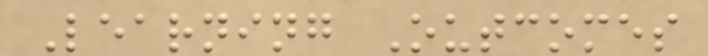Learning Outcomes
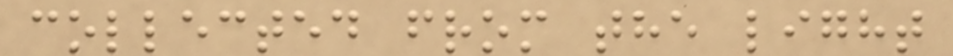collected from the light
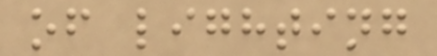of lighting
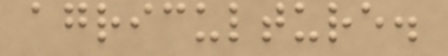agriculture.
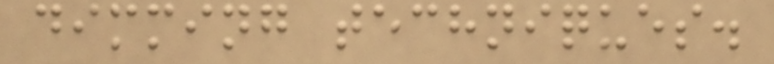dimming techniques.
